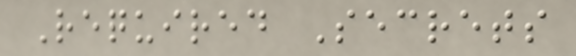Required Secrets
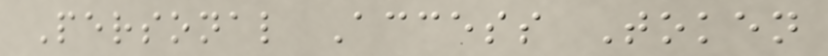Personal Access Token
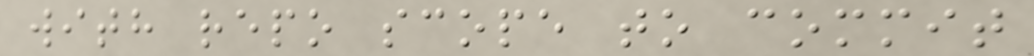with repo scope to commit
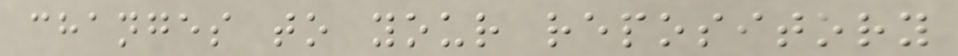changes to your repository
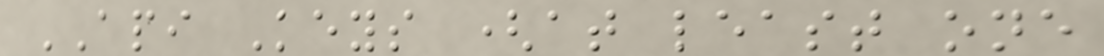API Keys (at least one
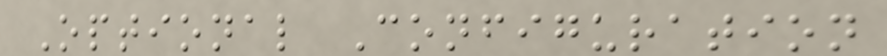Optional Configuration
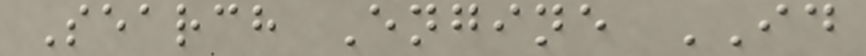Search Engine ID
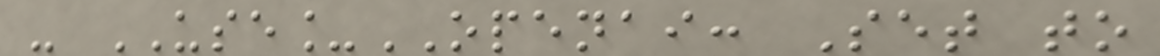- USE_OPENAI: Set to
